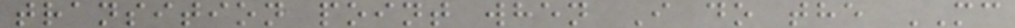transition point when I do the MC
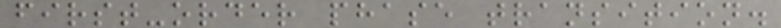first-order phase transition.
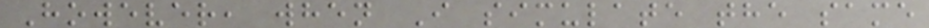However, when I simulate the same
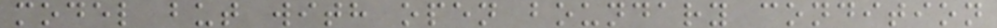model but with open boundary condition
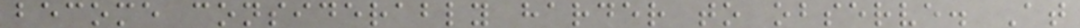become considerably harder to observe. At
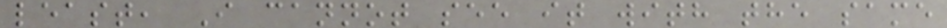least, I cannot see it with the same
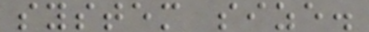system size.
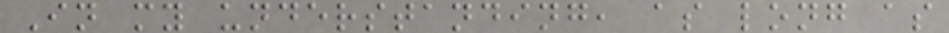In my understanding, as long as
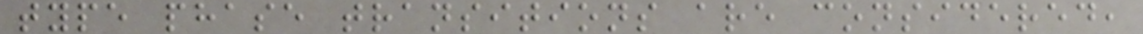type phase transitions are considered,
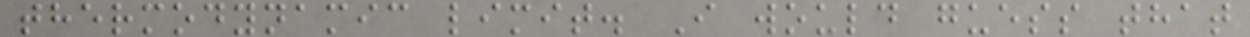thermodynamic limit. I would guess that
